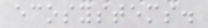ecosystems.
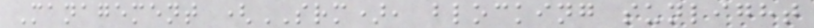Management (SRM), blocking sunlight
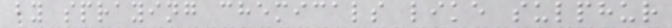by spraying chemicals like sulphur
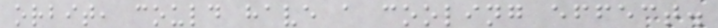orbit, could have a cooling effect.
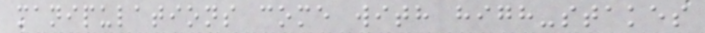manipulations come with high-stakes
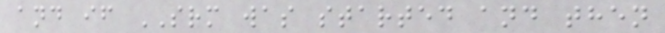and if SRM was started and then
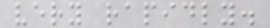very rapidly.
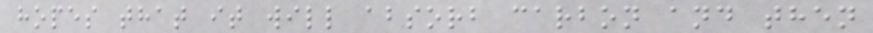hopes that it will absorb carbon and then
